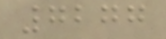7277
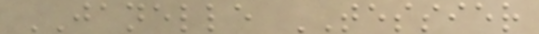JANELLE TESSIER
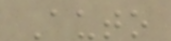Auto
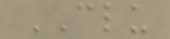CLU
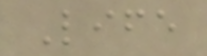Life
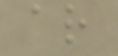ar
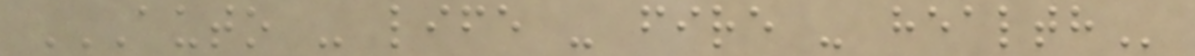AUTO - LIFE - FIRE - HEALTH
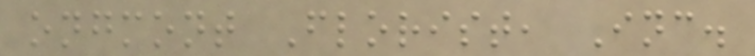ongmont Florist, Inc.
